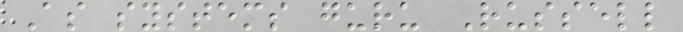As systems guru Russell
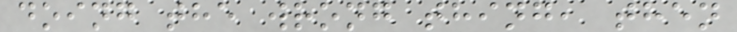doing the wrong thing, then
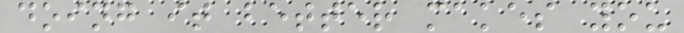doing it better makes you
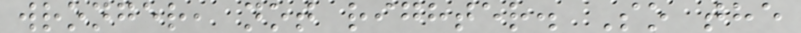wronger, not righter. So the
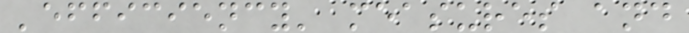'efficiency' measures and
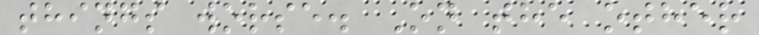things worse. On the other
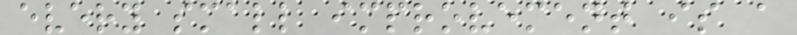every small improvement is a
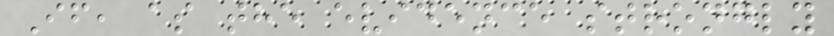If, as the evidence strongly
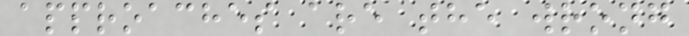approaches are the wrong
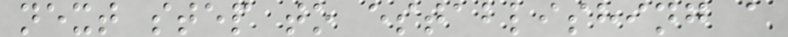next step to establishing a
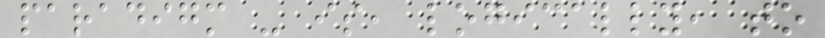paradigm - is, logically, to
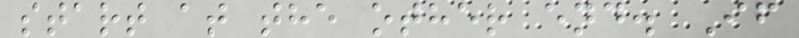start at the other end. If
